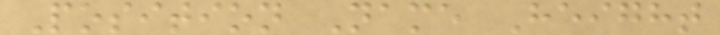Position Name Height
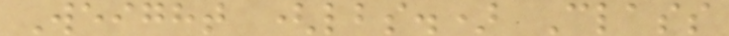Weight (lbs.) Class
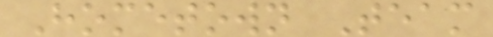Hometown Team
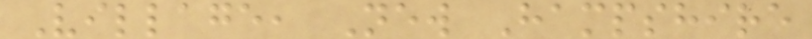Village, New Hampshire
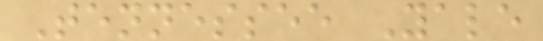Tennessee Yale
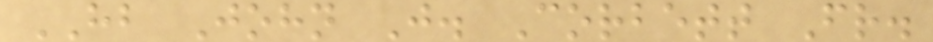HB John J. Corbett Fr.
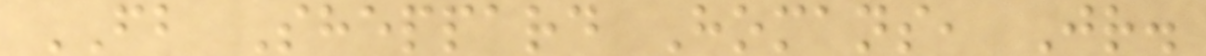FB Sheppard Homans, Jr.
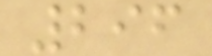296
